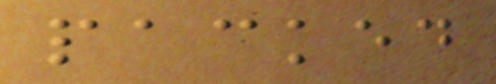packed
